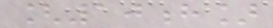[10h]
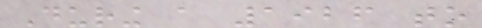During a 1926 to
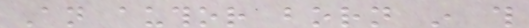An author born in this
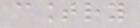country
